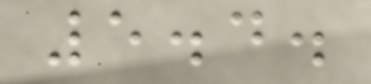5.4.
